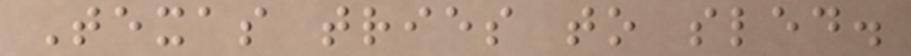Texas tries to sled.
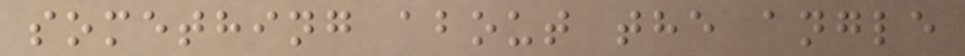something about the angle
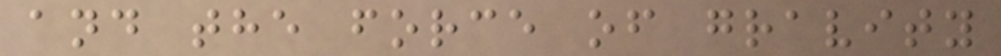and the force of gravity
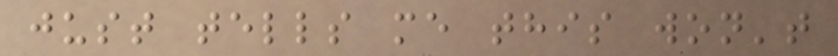just tells me this won't
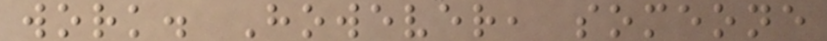work. However, someone
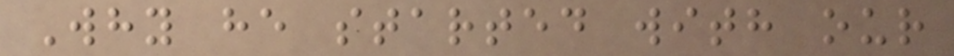Why he started with our
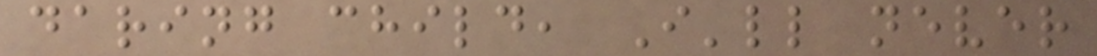daring child, I'll never
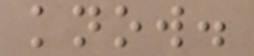know.
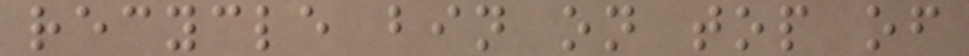recycle bin on top of
